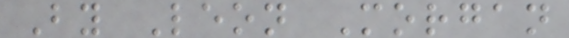By Leon Morgan
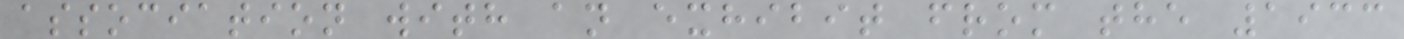association with an exhibit from the 1933
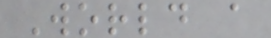World a
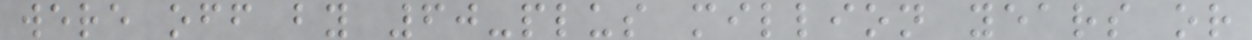were off by 60-plus million years or
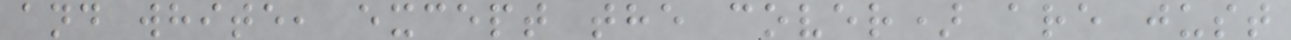and white, except the cover) are just
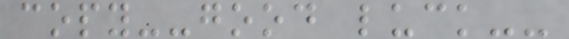copy--good luck--
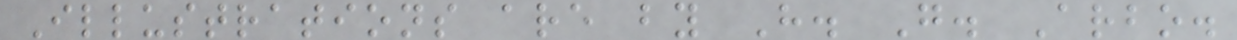Illustrations are by H. G. Arbo.
